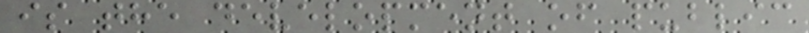is the development of public
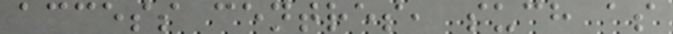access centres, such as
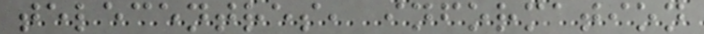telecentres, information
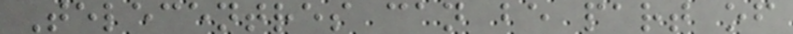Telecentres can be part of
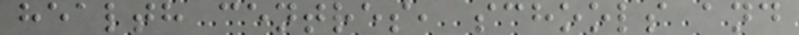health centres, schools and
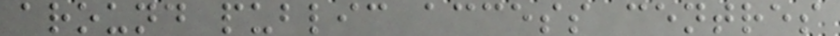around public access centres
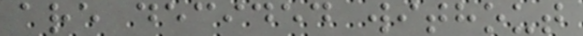are decided without
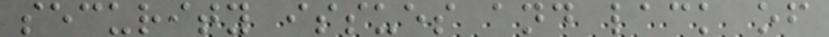security issues and lack of
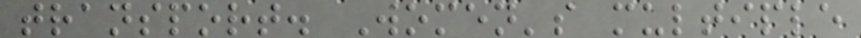transport. Women's multiple
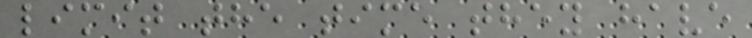limit the time they have
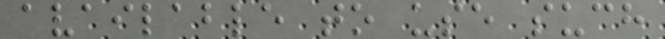available to use such
